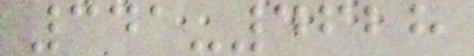341-4628
